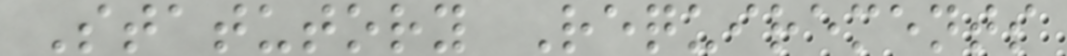Statutory Requirements
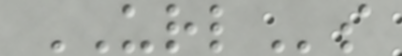URLs
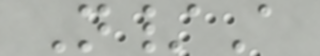N/A
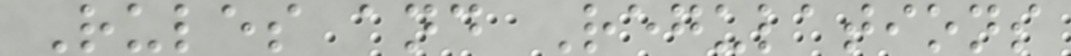Rules and Regulations
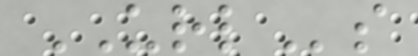URLs
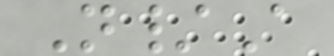N/A
